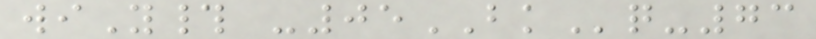wiY# -05BKq-73
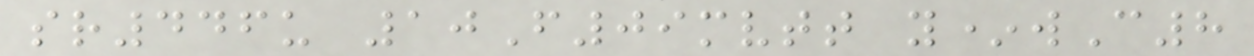sr446u 10F09mvtt y*wC8
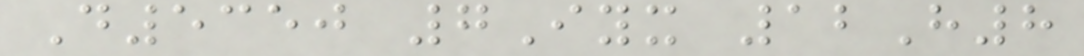D5350 7Iyx 12H8
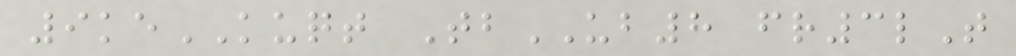9keKUQT TbUB8 fr3lT
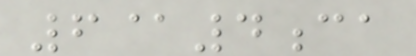6@4ca
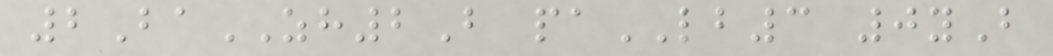2BaZH2B paLB3 0yB
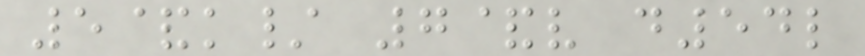5&k/ 7&v d54l
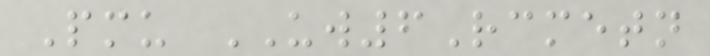Pmu UW6Rcmetn
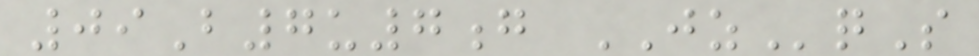09B7u7g JZqS
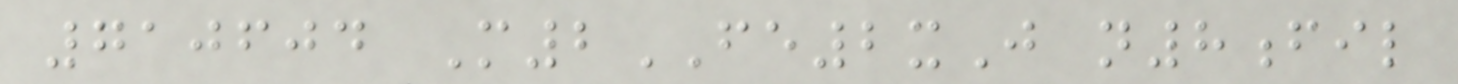710604 M2FE2xJ n8fil
